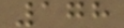178
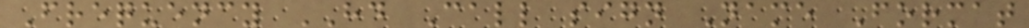Frequency HD Call sign Name Format
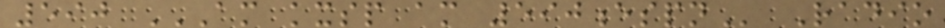590 AM KXSP AM 590ESPN Radio
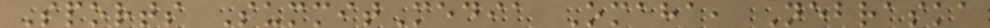Sports SummitMedia Omaha, Nebraska
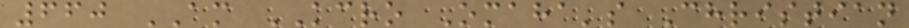660 AM KCRO Omaha's Christian
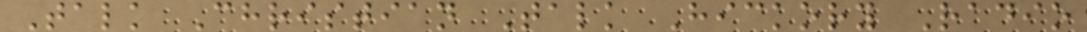Talk Christian Talk Hickory Radio
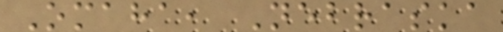Omaha, Nebraska
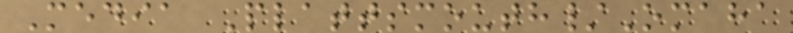Media Plattsmouth/Omaha
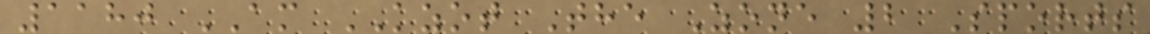1180 AM KZOT The Zone 2 Sports
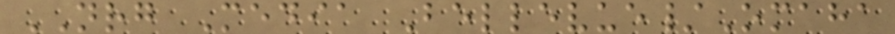NRG Media Bellevue/Omaha
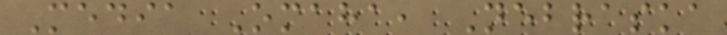Media Omaha, Nebraska
